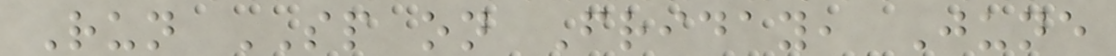Run SP on Friday, June
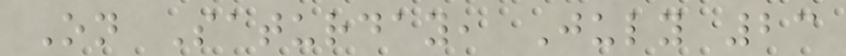On Saturday, July 23
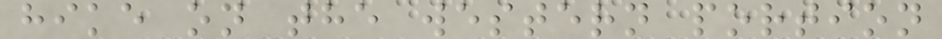hike on the western portion
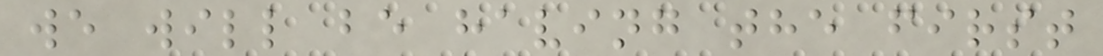we will be having the first
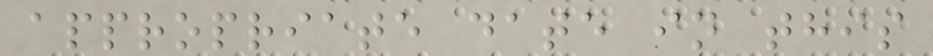appropriate date in this
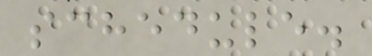schedule.
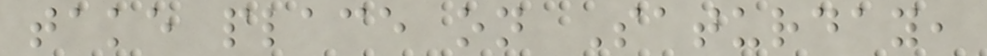take place on Saturday,
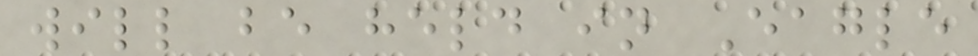will be held in Eagle
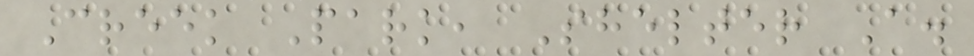Creek Park, Shelter A.
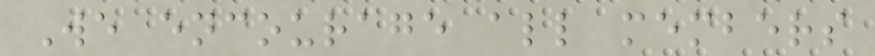We encourage all members
